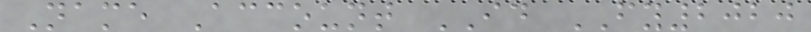Name Account ID FY2020
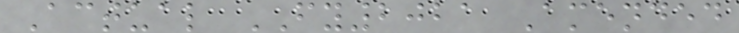Actual FY2021 Amended
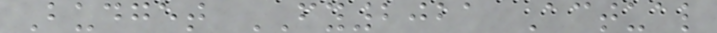Budget FY2021 Actual
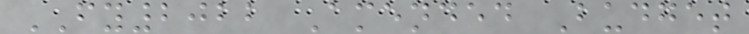FY2022 Amended Budget
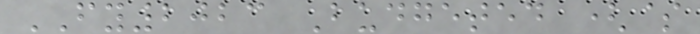FY2023 Budgeted ($
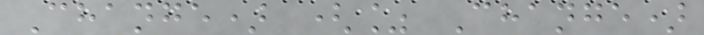Change) (% Change)
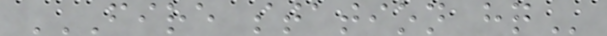FIRE STATION HQ
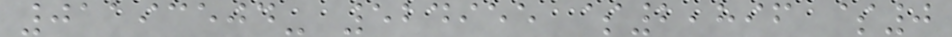01193504- 524955 $2,896 $0
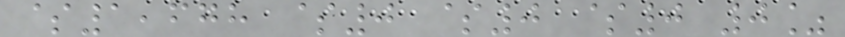$1,678 $0 $0 $0 0%
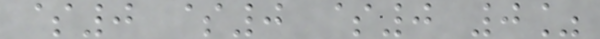$0 $0 $0 0%
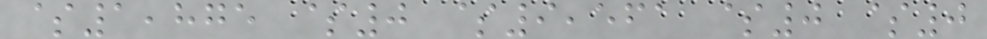$1,875 $0 $9,561 $0 $0
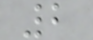2
